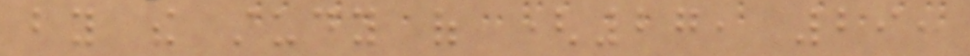by the study of (27, 29,
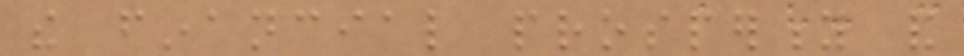the financial prosperity and
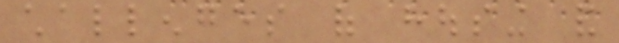challenges of housing and
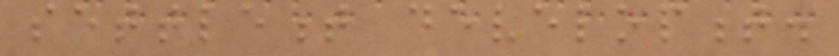settlement development.
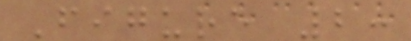Figure 2:
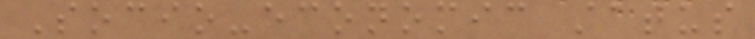Socio-economic status
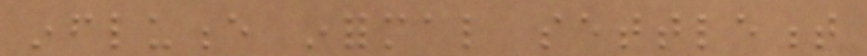influence informal settlement
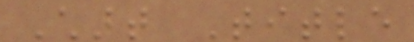Chart Title
